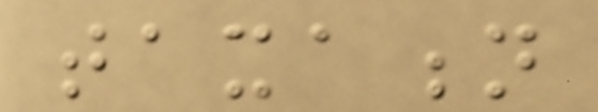taxation
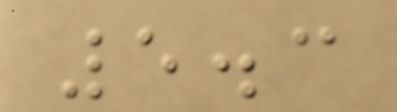5.3
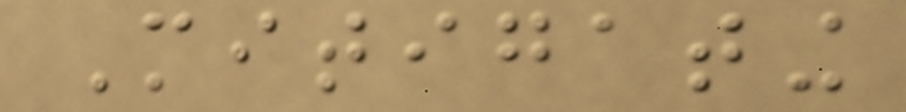Mitigating
